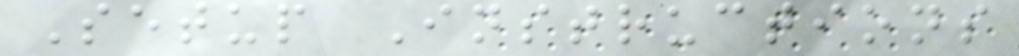Setup Instructions
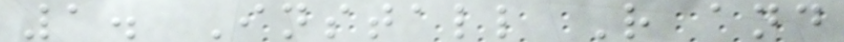1. Install R and
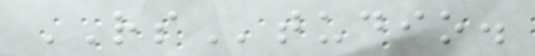RStudio.
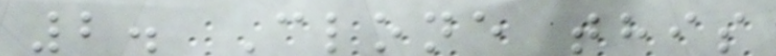2. Clone this
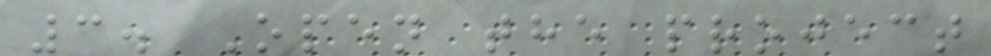3. Open the project
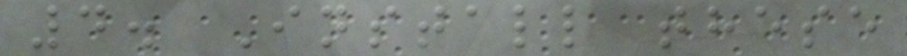4. Install these
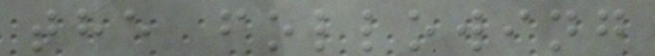the following
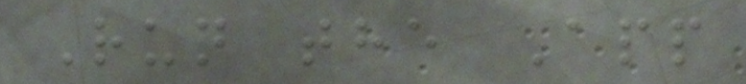Run the App
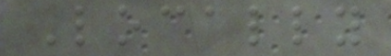Locally
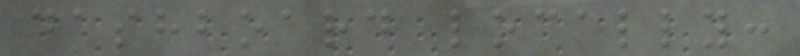dashboard locally:
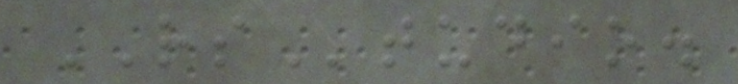RStudio.
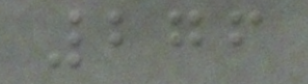276
